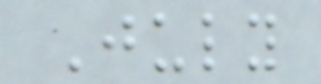July
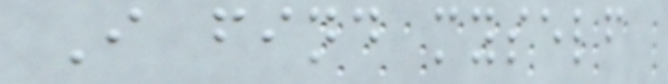I find myself
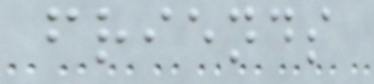friends
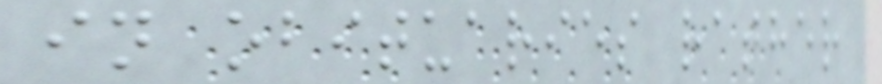in obituaries rather
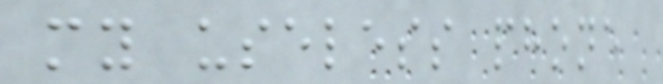my useless phone
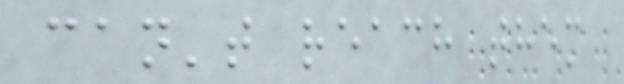can't reach them
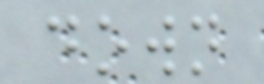down
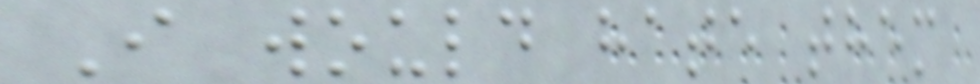I would hate them
